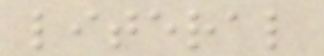literal
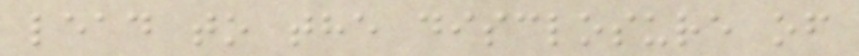lead to the disclosure of
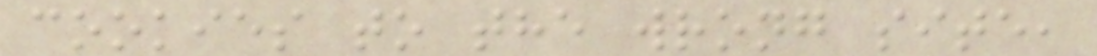cookies to the wrong site,
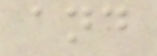and
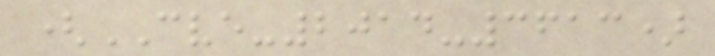(CVE-2014-3613)
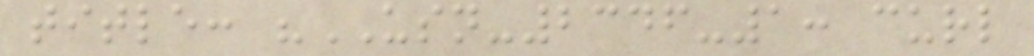title: "USN-2346-1: curl
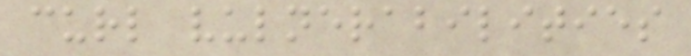curl vulnerabilities
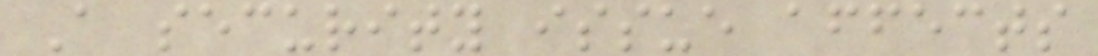A security issue affects
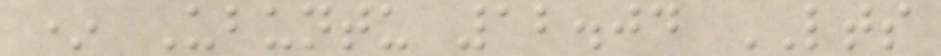* Ubuntu 12.04 LTS
